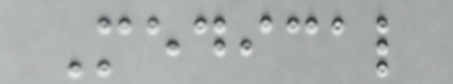Medical
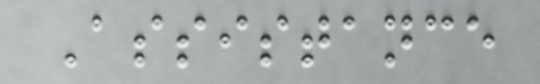Assistance
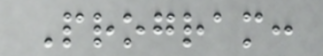Program:
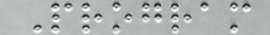Program
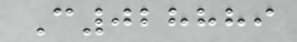C028889
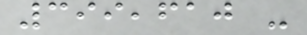399,610 -
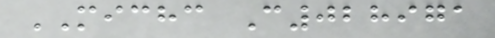MICHC C028971
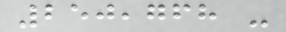250,768 -
